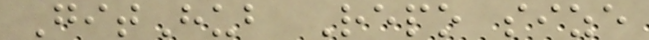GitHub Repo size
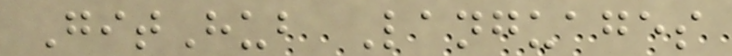GitHub Languages
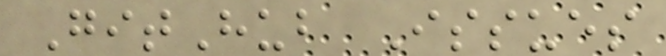GitHub Issues
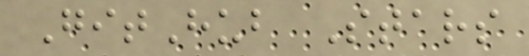GitHub Stars
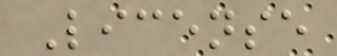License
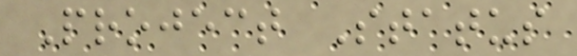Project Status
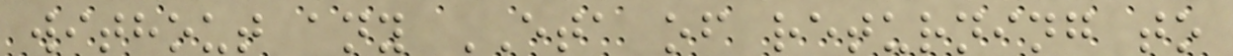without any ETA of returning to
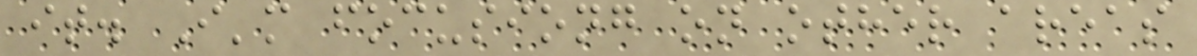it. I'm focusiong on other areas
